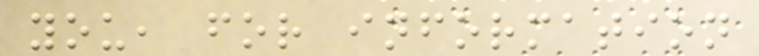you, for information
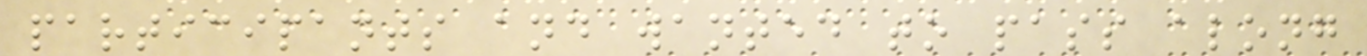participants and wanted to pass along
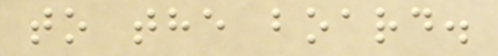to the board.
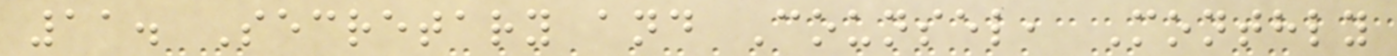11. Secretary and Counsel, Monthly
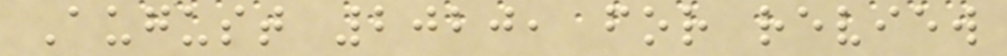August 2020, for review
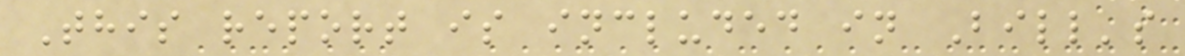This report is included in Bill's
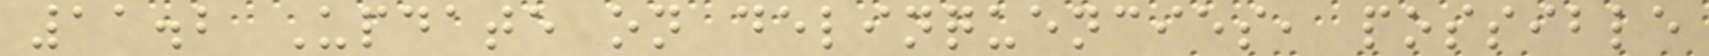11.2 Update on delinquencies, possible
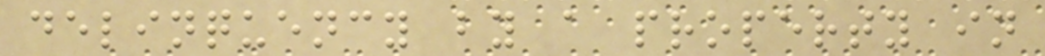delinquency by a property in
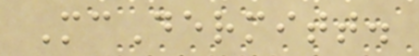McDermitt.
